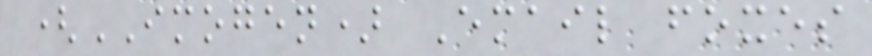(IMOGEN) Email foxes
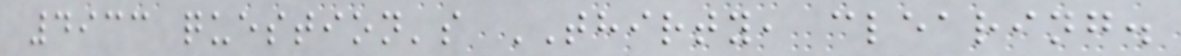4933 question's THIRTY, clearing.
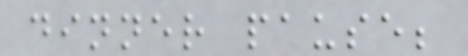dinner pause;
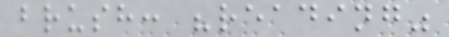brush: "reading"
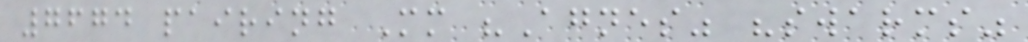7674 pairing Mm "Agnes" "swarms"
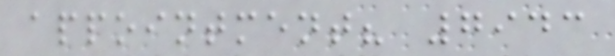appointment? 7943
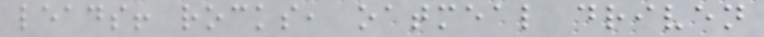leads! rocks, oatmeal driven
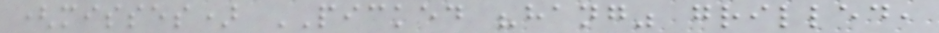(misses) PICKED "hang" grilled,
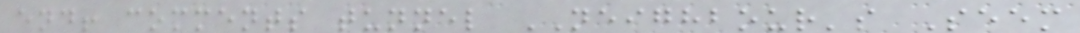end! comments tunnel NEIGHBOUR's Seem
